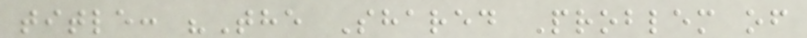title: "The Shared Problem of
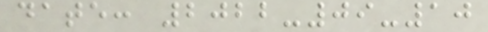date: 2022-09-10
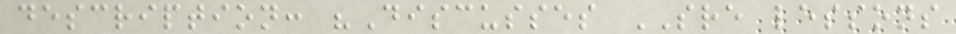description: "Discusses SRE lessons
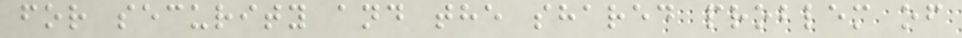for security and the shared problem of
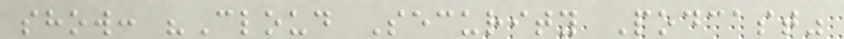show: "Cloud Security Podcast"
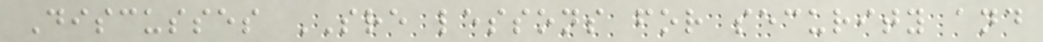Discusses SRE lessons for security and
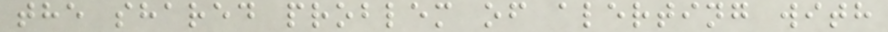the shared problem of alerting with
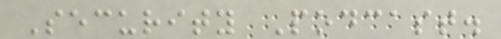Security Podcast.
